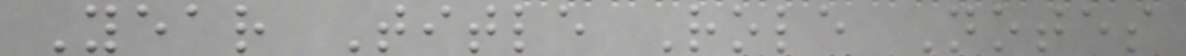Year Title Role Notes
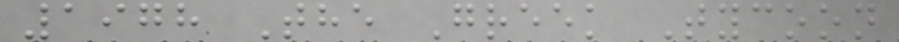1978 The Greek Tycoon
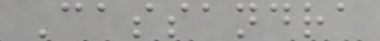Cassandra
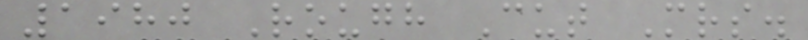1980 Rough Cut Mrs.
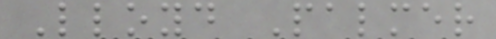Lloyd Palmer
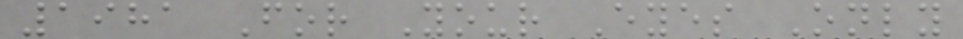1981 For Your Eyes Only
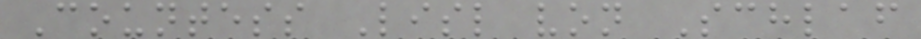Countess Lisl von Schlaf
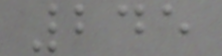245
